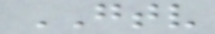GTV
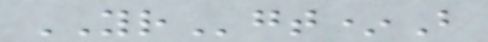YRgt*B
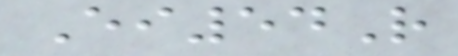Ei54R
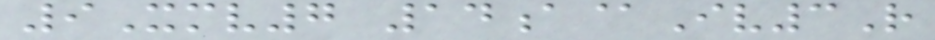9Xmv7 14a@Iv3R
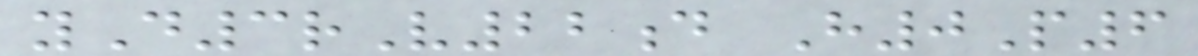yD3rV22d H0P6
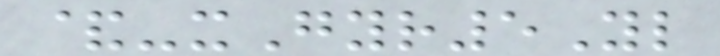&-xGyr5Yl
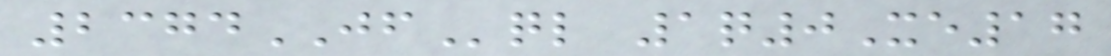2374JFql 1q0Xe17
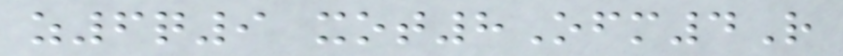z6q9 xot8Ofm4R
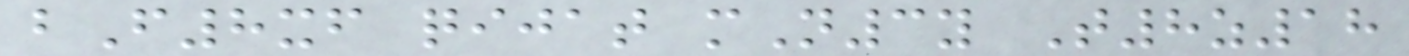bF8xf qijat mN3y T8z18
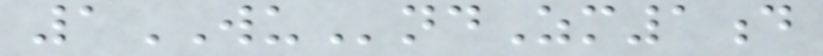1WUndZm1d
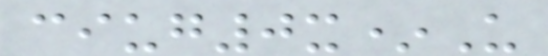ciug0x*U
